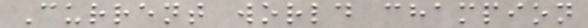Current world champion
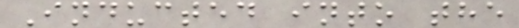Inducted into the
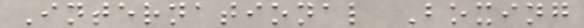International Boxing
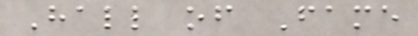Hall of Fame
